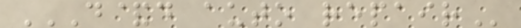D&D AUTO REPAIR
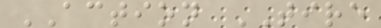ACTION TIRE
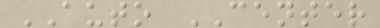AUTO CENTER
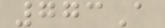773A
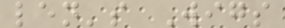len's Wigs
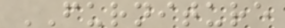FURNITURE
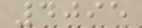4095
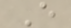E
